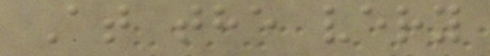At the very
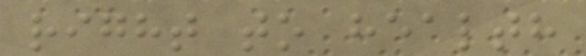right to health
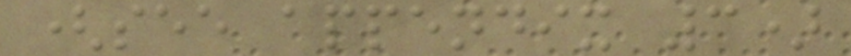(see appendix 3)
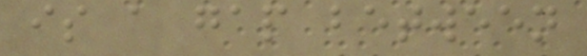is a gap between
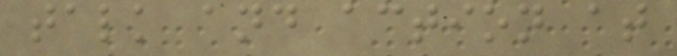talk and action at
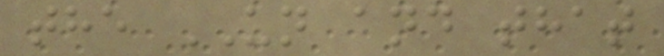the UN and that
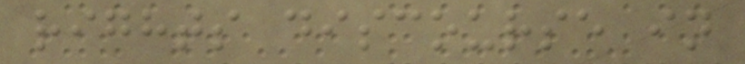rights discourse in
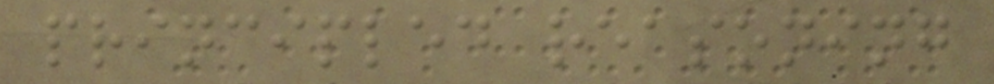principled reasoning
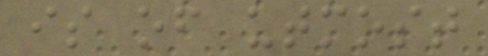is of utmost
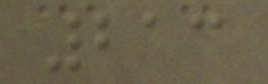213
